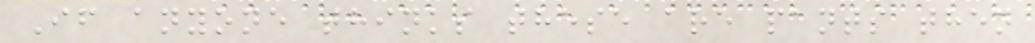If anyone thinks these are pants then
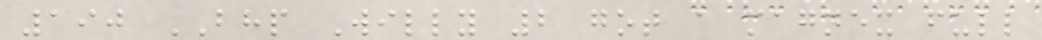190 BHP Willy 2 got a magnex full
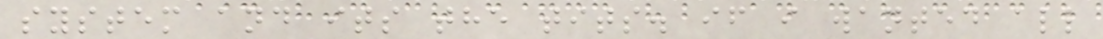system and its the tits. if i wanted all
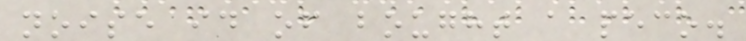noise id of bought a peco.
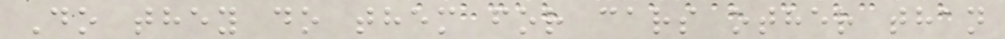Do they do them for cars other than
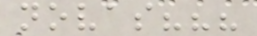novas???
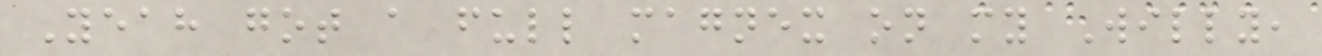Yeah got a full magnex on my Willy,
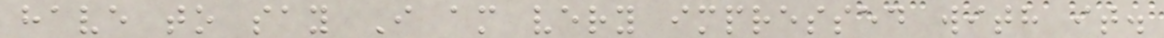have to say I am very impressed with it.
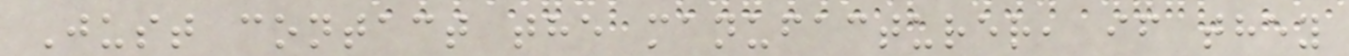Just contact the manufacturer, if they
